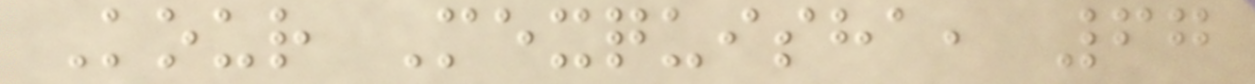Kour Mexquisha, 67
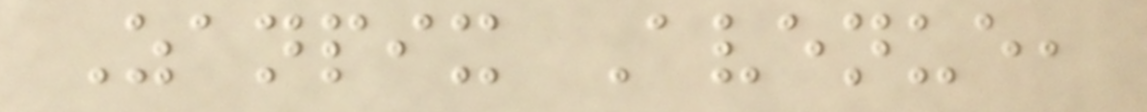Zanpix Avenue,
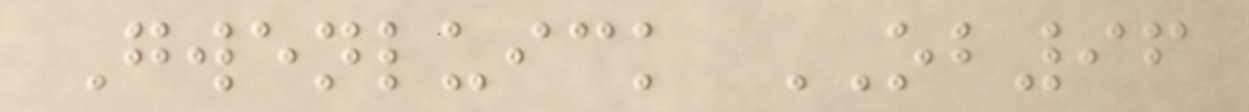Gwenluick OB96
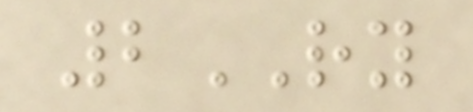2RY
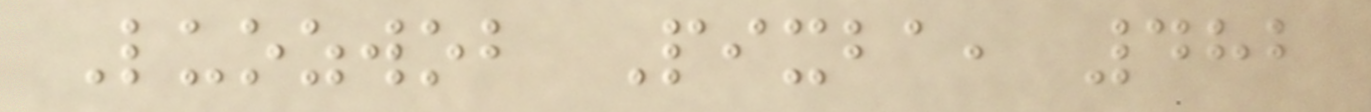Luozwob Pixba, 482
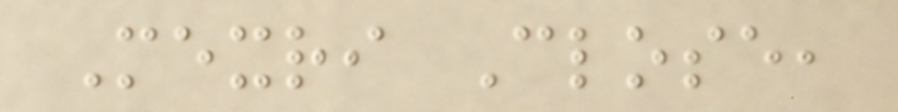Mexri Close,
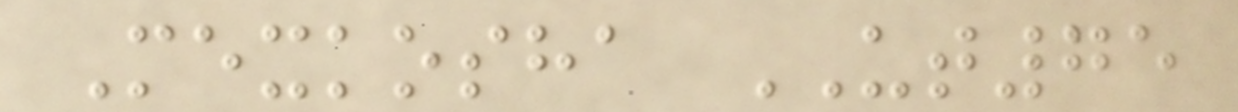Mexkosha UT75
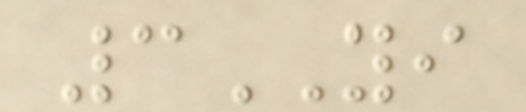3YI
